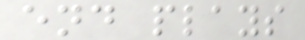end plays
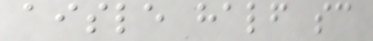aisle half sc
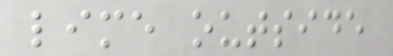lime outside
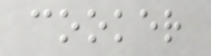cooker
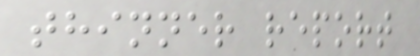thinner report
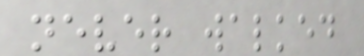never walked
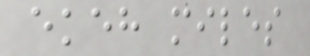ekeh miles
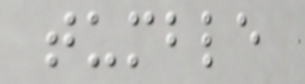tumble
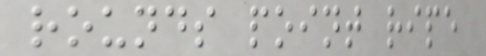rounds point ripe
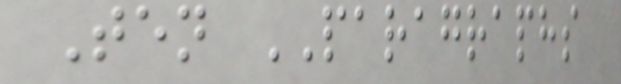Ten PARAGRAPHS
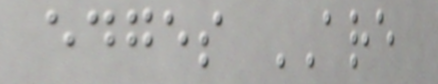edges ARE
